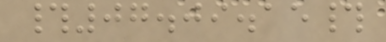#07.09.15#
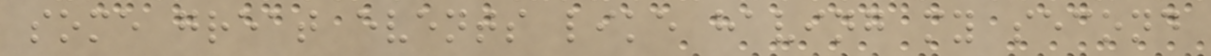some great events like having my second
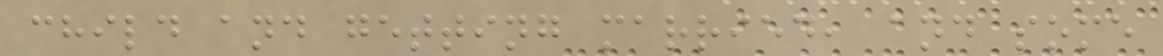child and getting married, and some
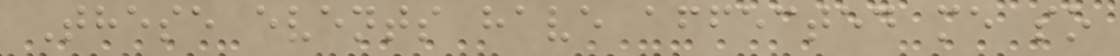These events have affected me so
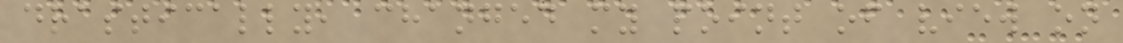drastically, changed my point of view on
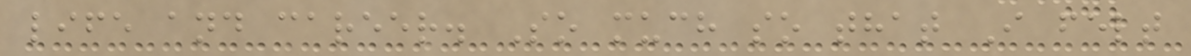life and career. So much so that I felt
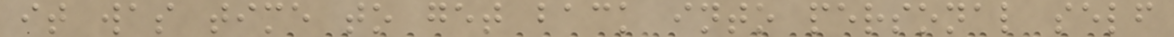it was time to get back into personal self
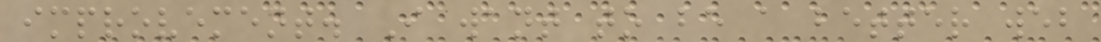improvement. I want to be a better web
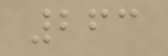263
